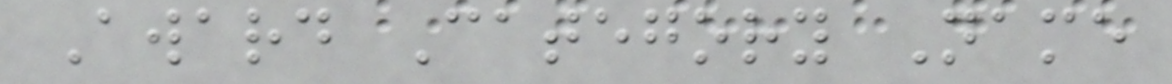Award Category Name
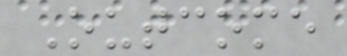Outcome
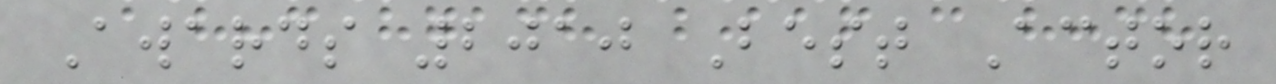Awards 2010 Best Actor
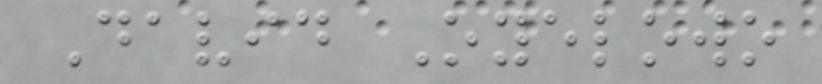David Oyelowo
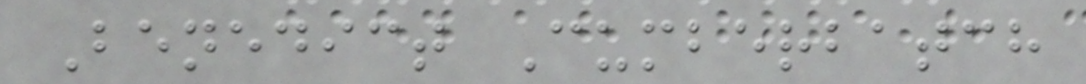Benedict Cumberbatch
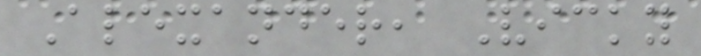Alexander, Vicky
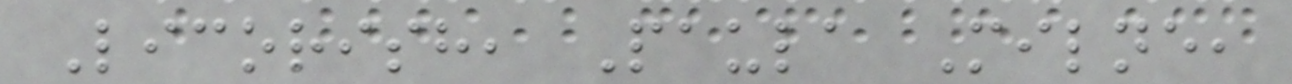Licorish, Paula Milne,
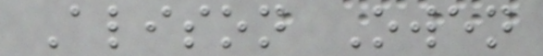Alison Owen
